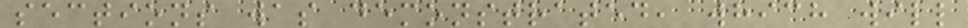sections was demonstrated, which will
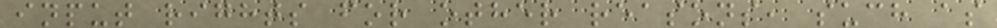input rights for other reasons, such as
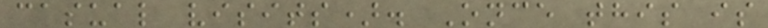casual visits). Once this is
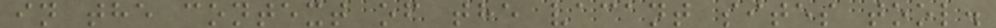in the context of the vacant sites tool.
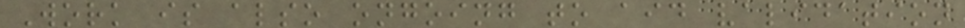Work is also ongoing to aid validation
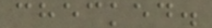checked.
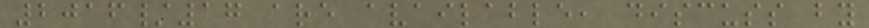2016/17 are available, discuss by
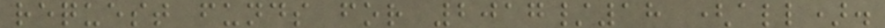request funds for 2017/18 (all).
